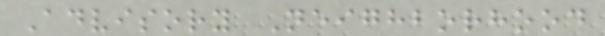Advisory Neighborhood
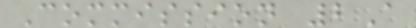Commission 2A
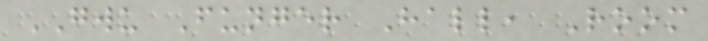GWU Funger Hall, Room
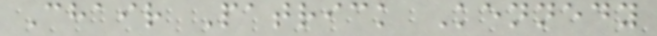Chair Patrick Kennedy
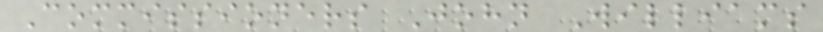Commissioners John Williams
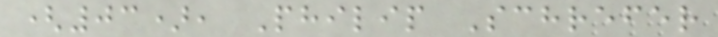(03), Philip Schrefer
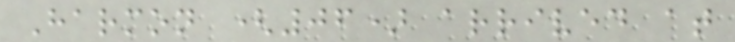Harmon (06) arrived at
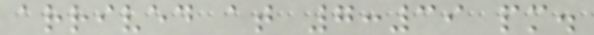arrived at 7:39 pm.
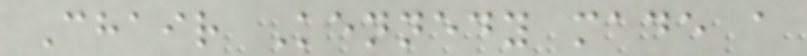Chair Kennedy made a
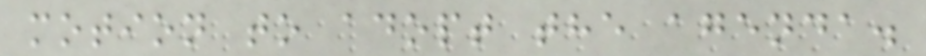motion to adopt the agenda.
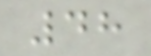48
